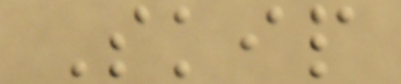Skip
